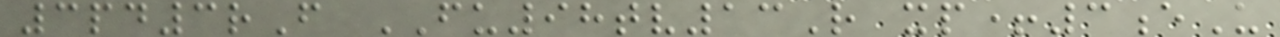3pd3rF FU98tv13R xp+3eU
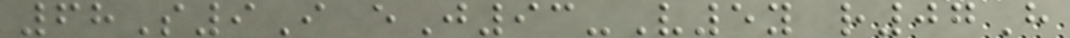68S9I eJ93-V5y r07H
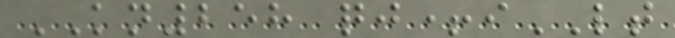KN258 qj+iLT
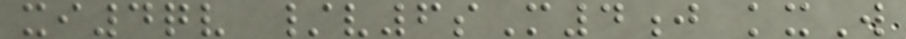xi4qv /v6sM4j kxW
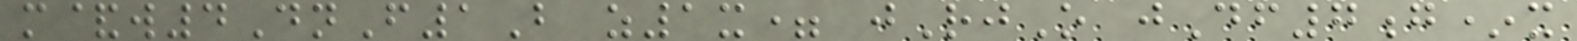m&w4DnF1B z1x= jRjO jDf7g*x
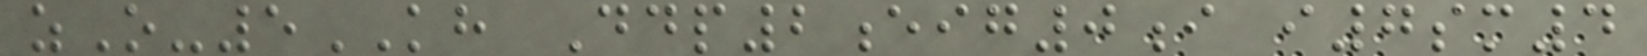zO-5KH Ddp2eig0i i7sm4
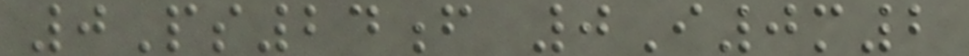0Ps24f 0I0m2
